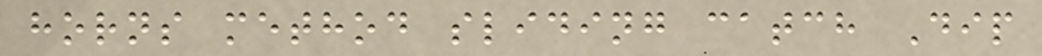horns method sliding catch Dip
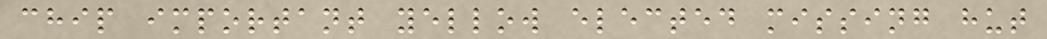chip important yellow elected missing hut
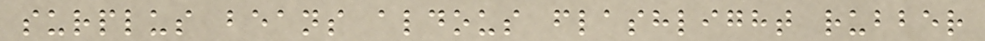surplus beans aldous flashlight rubber
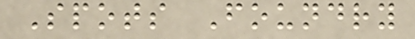Spots Foundry
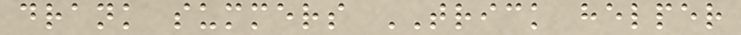drank summers TRICK helper
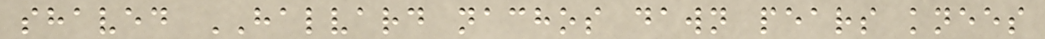shaved HALVARD nachos dawn pears knees
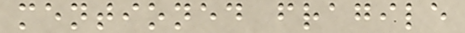mentioned fragile
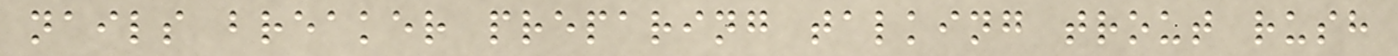nails breaker preparing talking trout rush
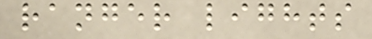ranger lights
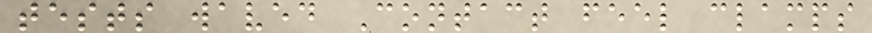tests waved Contact feel clamps
